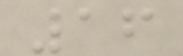16
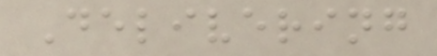Delivering
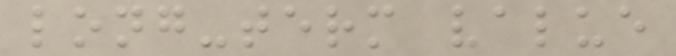long-term value
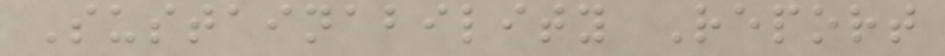Sustainability Report
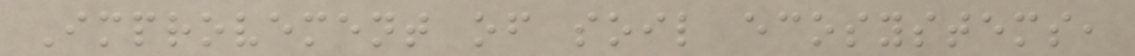Improvement of soil ecosystems,
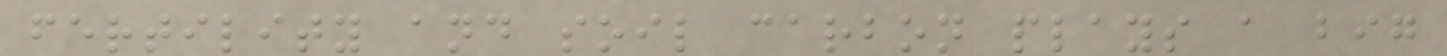fertility and soil carbon plays a big
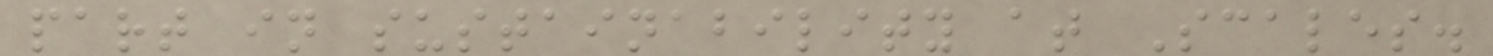part in sustainability at Scales.
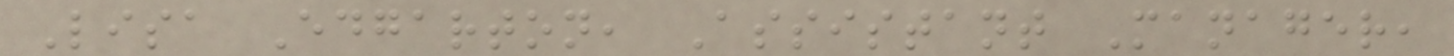Lisa Edgarton, Assistant Manager,
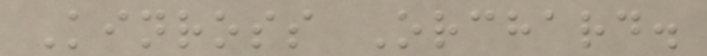Kinross Orchard.
